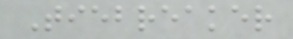Tiebreaker
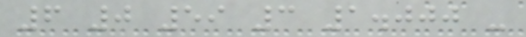6 0 59 3 1.000 -
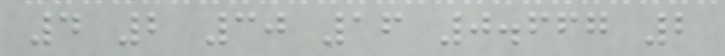4 2 30 16 0.667 2
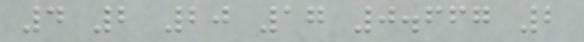4 2 20 17 0.667 2
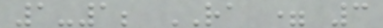1-1; RA = 3
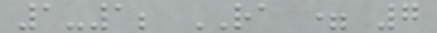1-1; RA = 7
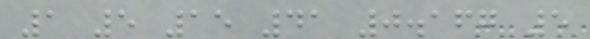1 5 15 41 0.167 5
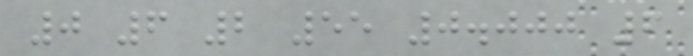0 6 2 55 0.000 6
